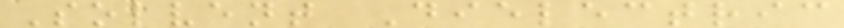Solvent Dielectric
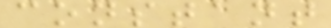constant
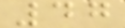47
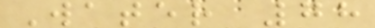Water 78
